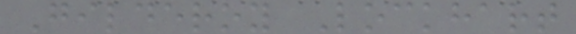Gilderoy Lockhart
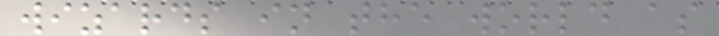wizards in the world as
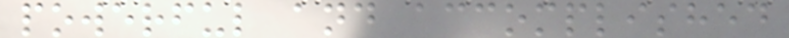powerful and accomplished
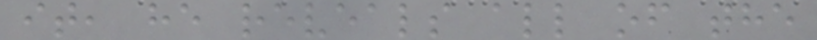it, he reveals all of the
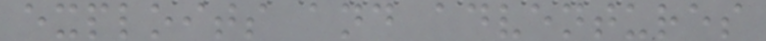exploits and adventures
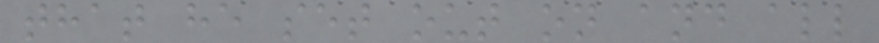that he set out on and all
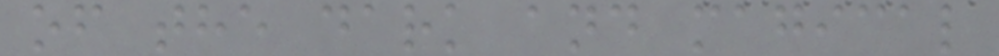of the dark and magical
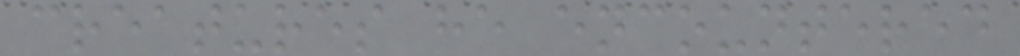creatures he encountered
